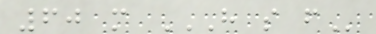60 m H S F
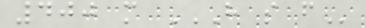400 m H S F
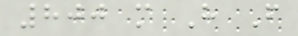800 m H F
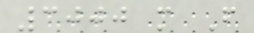3000 m F
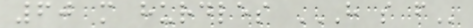60 m hurdles H S F
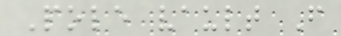Pole vault F
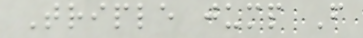Triple jump F
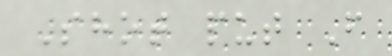Shot put F
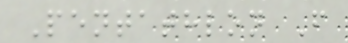Pentathlon F
